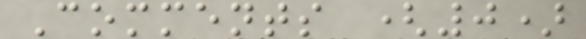Comments (0)
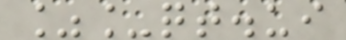%_qt.ui
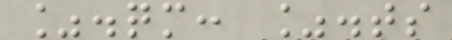%.qm: %.ts
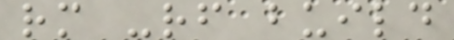rm -rf build
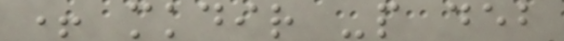+ mkdir -p deb
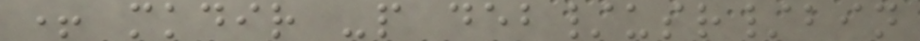+ mkdir -p deb/usr/bin
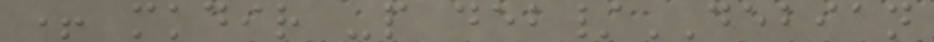+ mkdir -p deb/DEBIAN
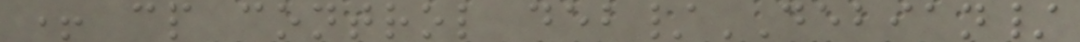+ cp control deb/DEBIAN/
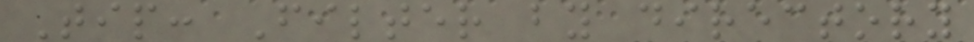Tip: Filter by directory
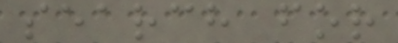search for
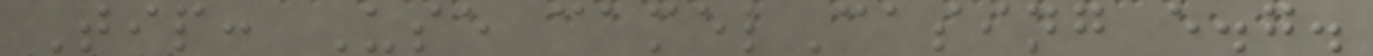Tip: Use camelCasing e.g.
